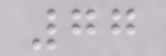77
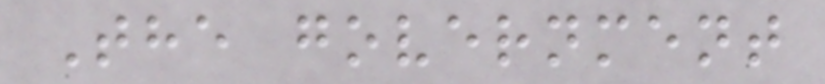The government
